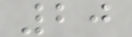20
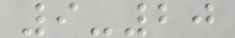9-20
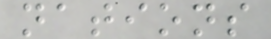nations
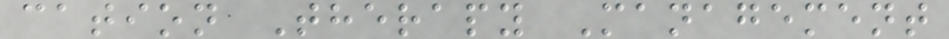cation Therapy Management
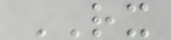RX
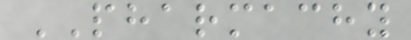PHARMACHY
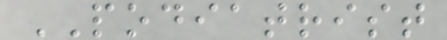PODIATRIST
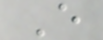E
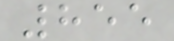855
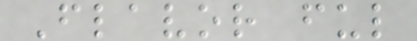Flavor ful
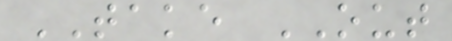TAKE OUT
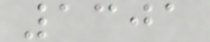1301
